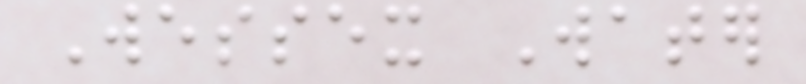Wessex Water
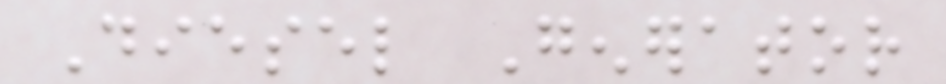Diesel Generator
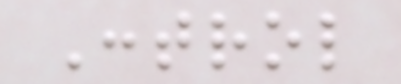Control
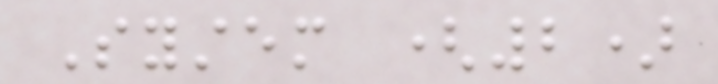System (2)
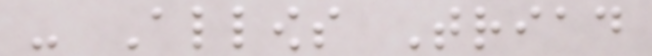- Allows Triad
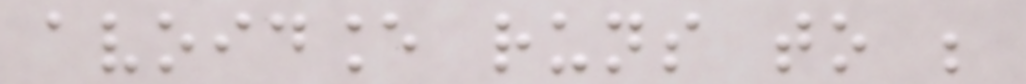avoidance runs to be
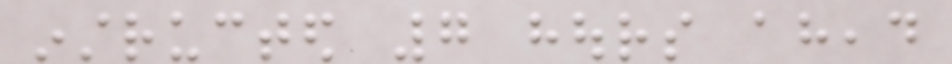instructed 7 hours ahead
